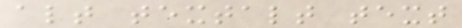alt textalt text
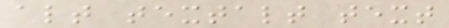alt textalt text
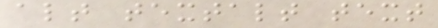alt textalt text
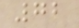72
